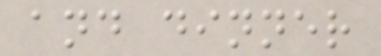and dinner
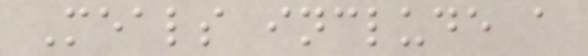Meals include a
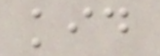kid
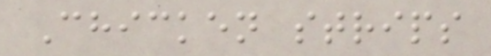Chicken strips
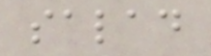salad
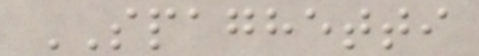SPAGHETTI
